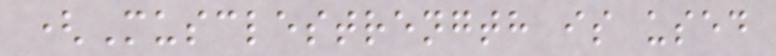(Musclestrength is used
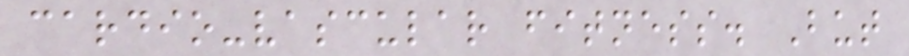cardio-vascular fitness. But
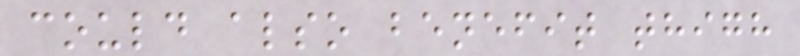could also benefit thigh
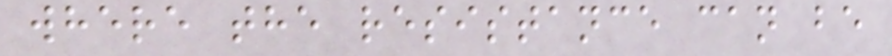where the resistance can be
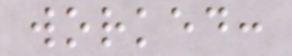worked:
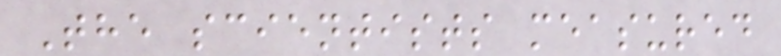The scientists measured
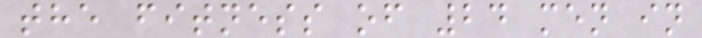the fitness of 24 men in
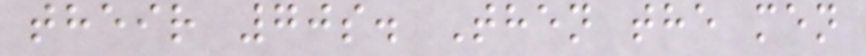their 70s. Then the men
